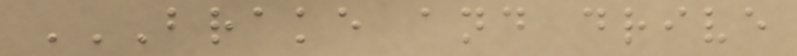BRAKE AND DRIVE
